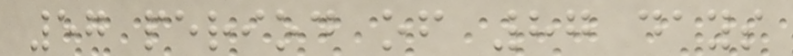57 period of 87 days
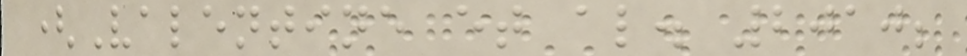(Valentine et al. 2010;
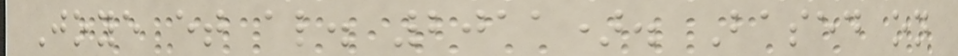Joye et al. 2011). Based on
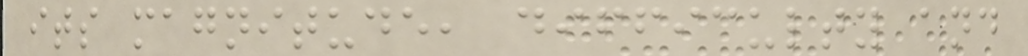its magnitude, difficulty and
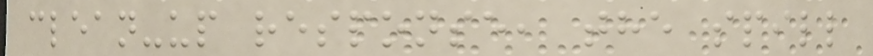clean-up response, the spill
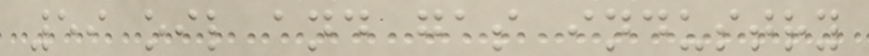59 oil and gas industry
